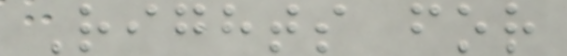Rights for
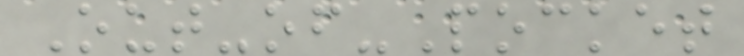Out-of-Pocket
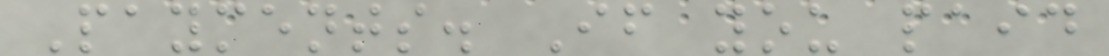Payments. If you paid
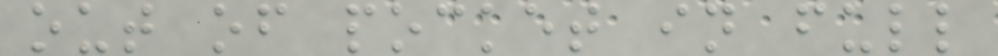out of pocket in full
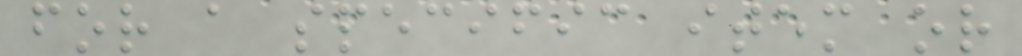for a specific item or
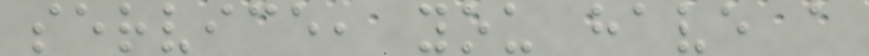service, you have a
